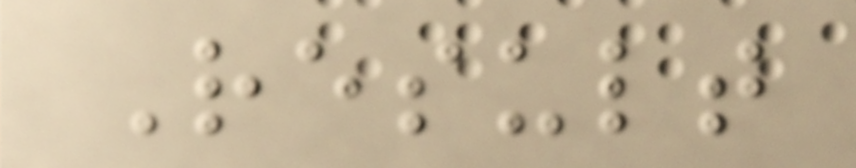Result
